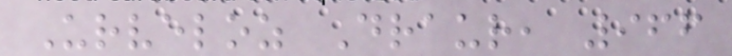Urveloz Draur, 966
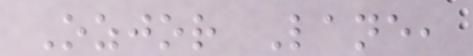Ozjor Lane,
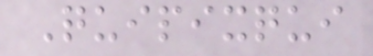Quipixqui
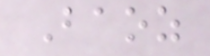Baoz
